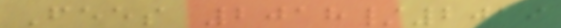Fees 2018/2019
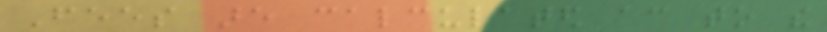Fees are calculated according to the
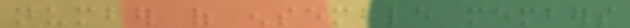number of ensemble members
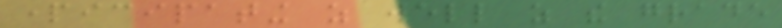participating as well as the grade
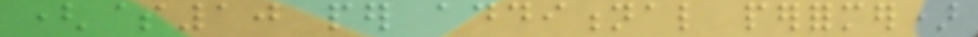($10 per additional performer)
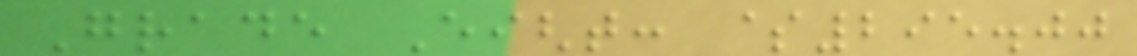Grade Eight: $295.00
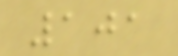101
